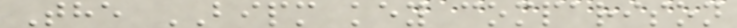The BIPM key comparison
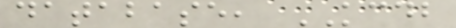database, KCDB
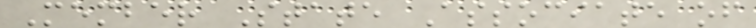Member State Associate of
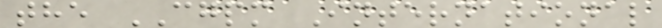the CGPM International
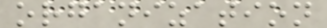organization
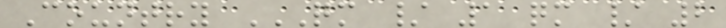Country QM / 1 QM / 2
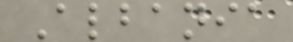Albania
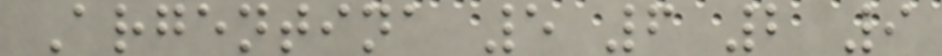Argentina 5 6 2 9
